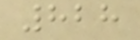828
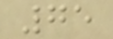75
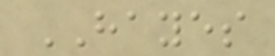HAYES
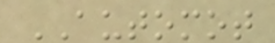AUTOMOT
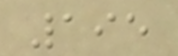195
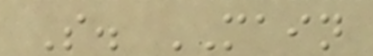S. MAIN
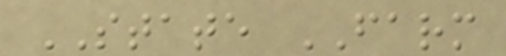STATE FARM
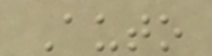Auto
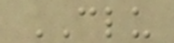CLU
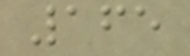165
